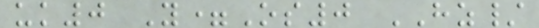uk0 Y=Os0 HZ/
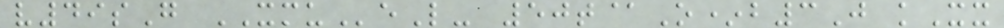v49sG XMUeL- 50t@O*b3J kXx
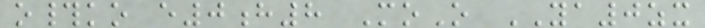o#ko e0h8 MoO YA0zx
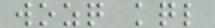wozq kql
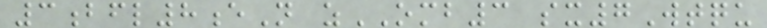3bfl8eN zOMB3 sx7Wtqu
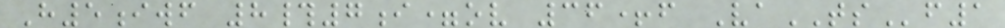H5iwf 8#7i=ov 36+f VaTSf1
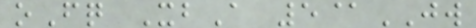oFq XbA 5@JW
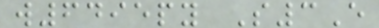w6495py S3E
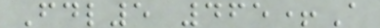Fdl5 465+A
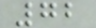72
